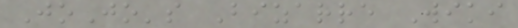JoJo's Bizarre Wiki
